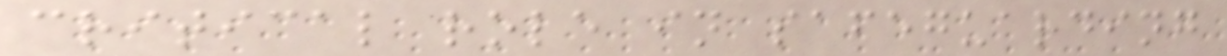critical role in safeguarding
